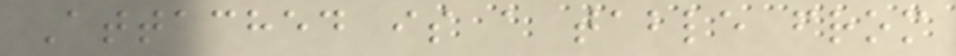Attached is a table from
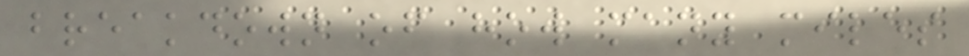breakdown of how many miles
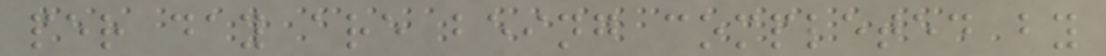per day are being completed by
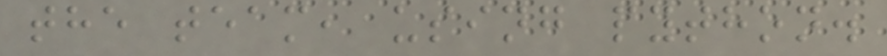the team, using python.
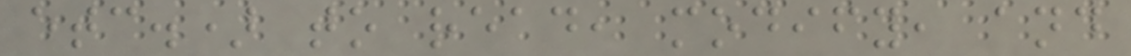etc.) to read, modify, and
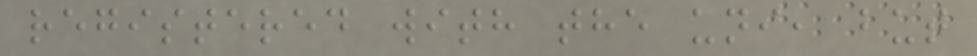registered with the uni, but
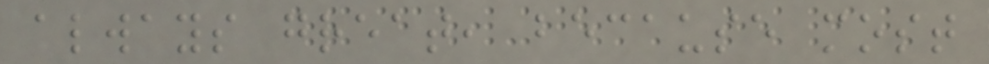always great, because most
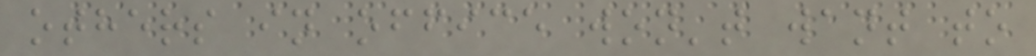others in office won't want to
